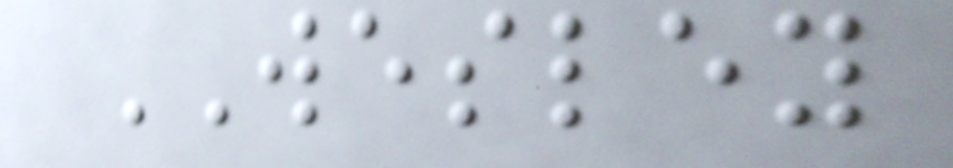WESLEY
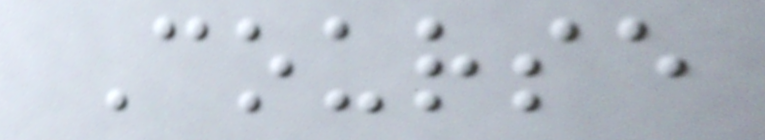Course
